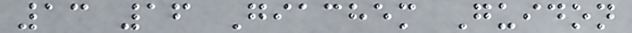13 16 Giachem Guidon
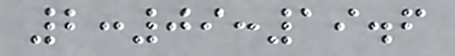2:09:19.6
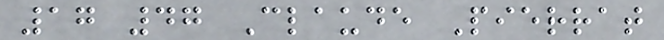17 47 Claude Pierrat
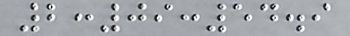2:09:54.9
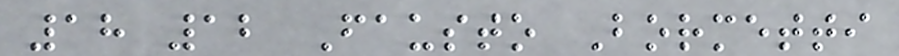18 12 Fausto Bormetti
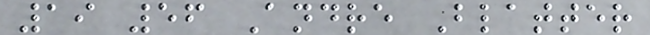19 56 Andre Blatter
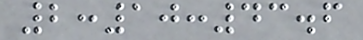2:10:43.6
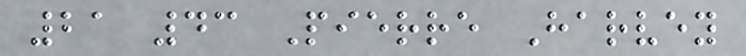21 43 Pierre Harvey
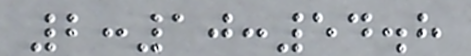2:10:54.8
